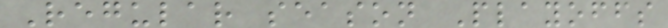Regular season Playoffs
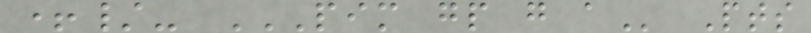+/- PIM GP G A Pts
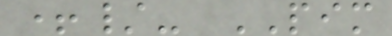+/- PIM
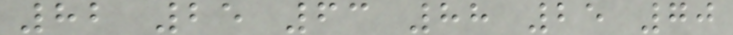82 25 63 88 25 70
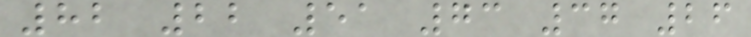82 22 51 73 37 26
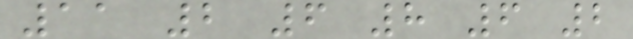11 2 6 8 6 2
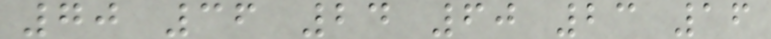70 36 24 60 23 16
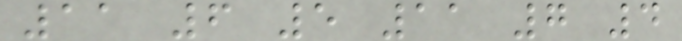11 6 5 11 7 4
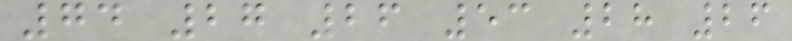74 27 26 53 28 26
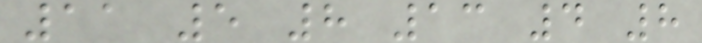11 5 8 13 4 8
